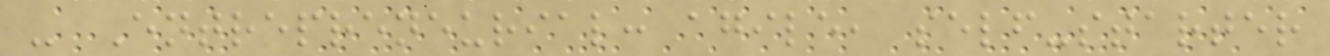- Entrepreneurial: agile, self-starter
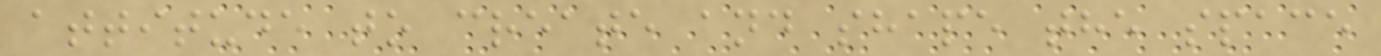attitude to create and shape the space
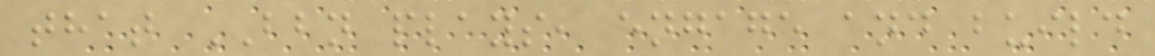that BBN plays, engage and build
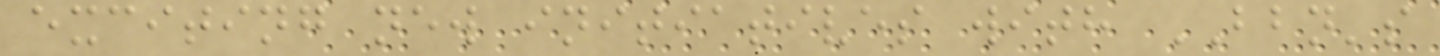exciting new initiatives with BBN's
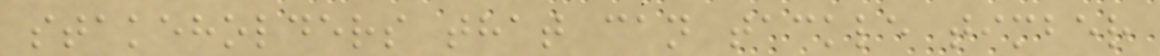stakeholders that can tackle timber
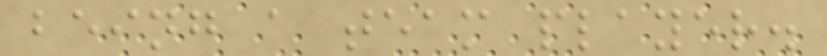being a team player.
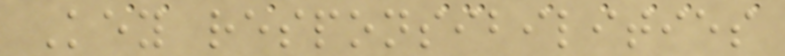Key responsibilities
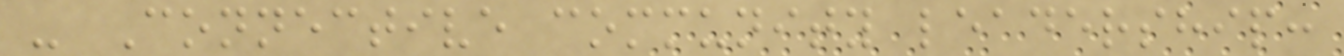- Connective community leadership:
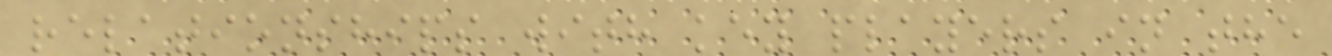relationships with key players in the
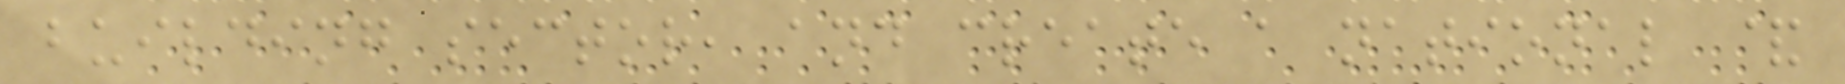building sector, and create a national &
